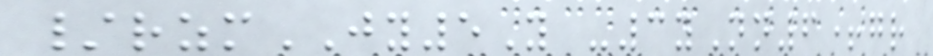/rzmJY5Y -3yNn6+gr
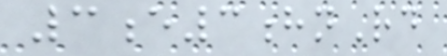3e3hnRd
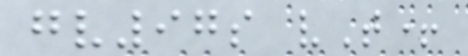gv97s vT+
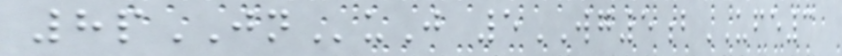8pJNuJ 5WG5bUFE3
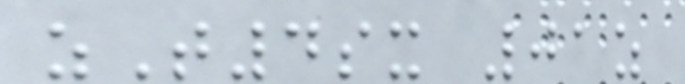zT4sx 01z
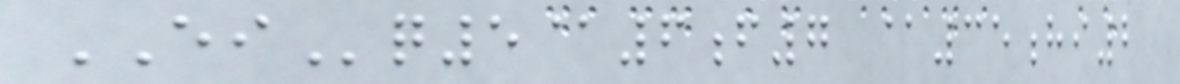EIq5@6f7 @35hi2
